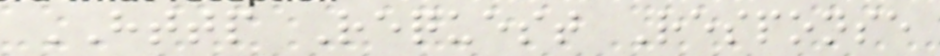HTTP Request Response
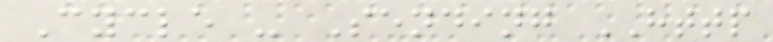Cycle - Sending HTTP
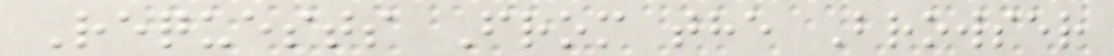Requests From the Browser
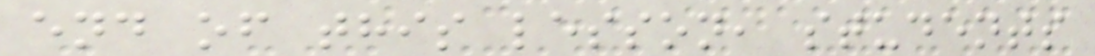end of this lesson, students
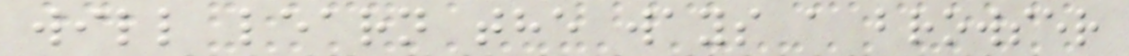will learn the ways a browser
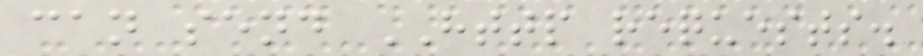can send HTTP requests.
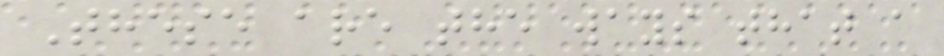These are the ways that a
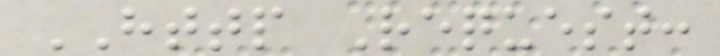HTTP Request:
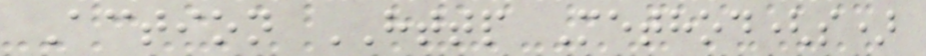Action HTTP Method(s)
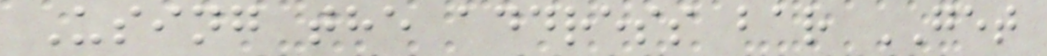Using the address bar GET
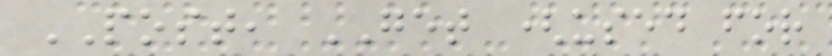POST, GET (used for
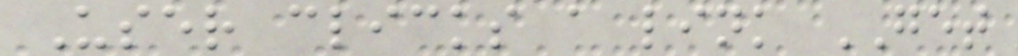User clicks a link GET
